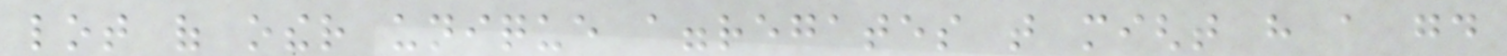lot of other unique aggregates that might have a good
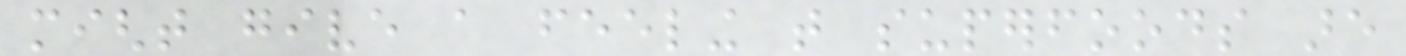might give a feeling that superfoods are
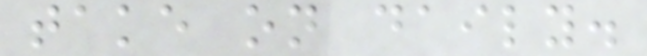take on daily.
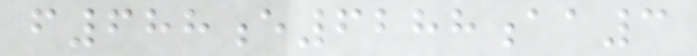f688e6288aa3
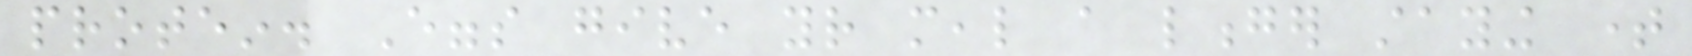protein. Eggs give your meal a longer staying time
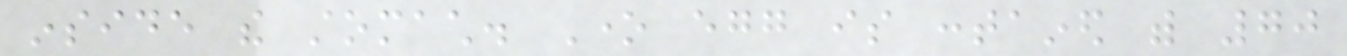inside the stomach. One egg is contained with 70
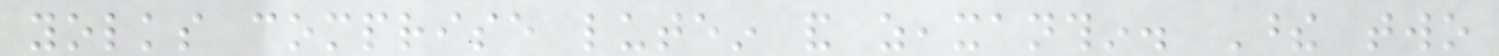yolks comprise lutein and zeaxanthin. These two
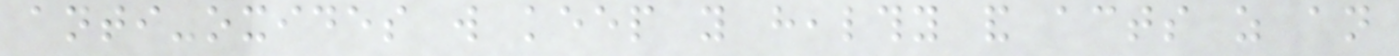anti-oxides will keep you healthy and acts as an
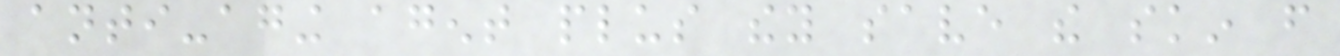anti-aging agent plus they save the skin from
